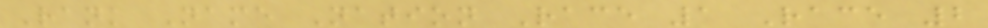Rank Name Nation Race 1 Race 2
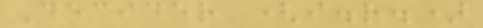Decider (i.r.)
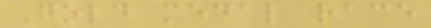Gold medal race
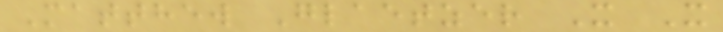Matthew Glaetzer X X
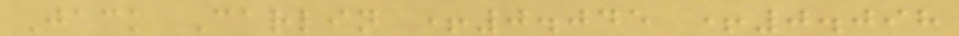Jack Carlin +0.045 +0.098
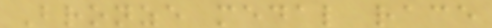Bronze medal race
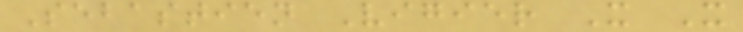Sebastien Vigier X X
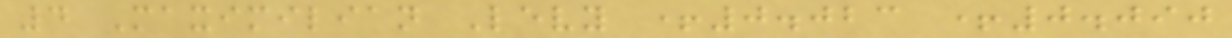4 Maximilian Levy +0.023 +0.090
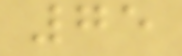75
